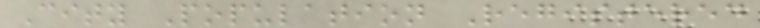City Population Registered
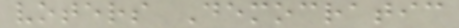voters Democratic
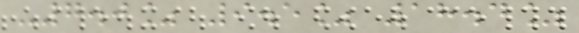-7.0% 9.5% 18.4%
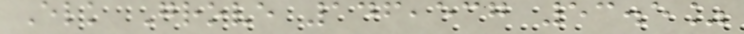Elk Grove 146,537 53.5%
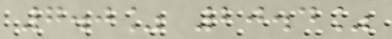7.0% 20.4%
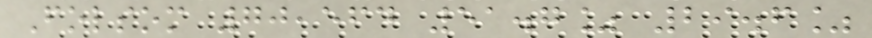Folsom 70,564 51.7% 29.6%
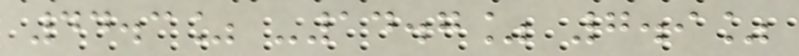44.3% -14.7% 7.9%
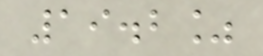19.2%
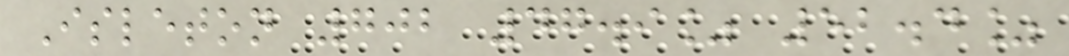Isleton 702 47.9% 52.4%
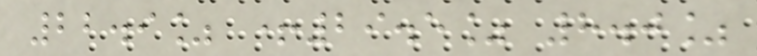22.9% +29.5% 8.0%
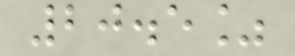20.5%
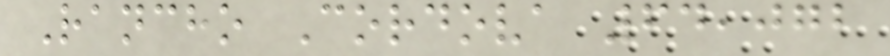Rancho Cordova 64,072
